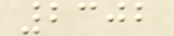2302
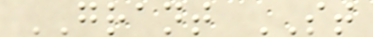GRANT ST
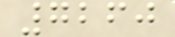7260
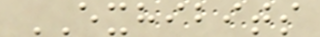EXHIBITS
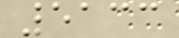5133
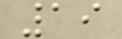19
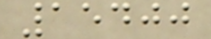15400
